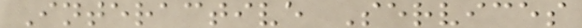Interactive Services
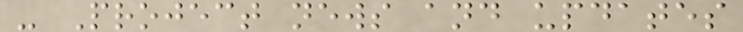- Project news and updates
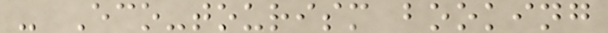- Eco-tourism booking
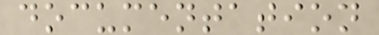documentation
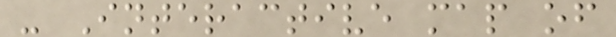- Interactive map of
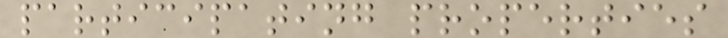participating properties
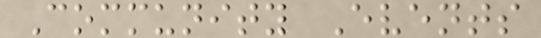Community Events
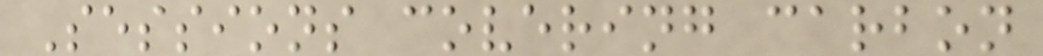Sessions covering carbon
